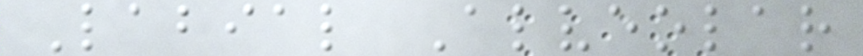Labial Alveolar
